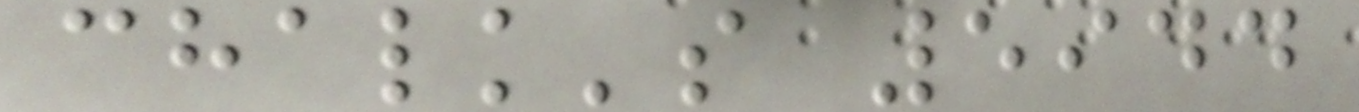chalk's 5944
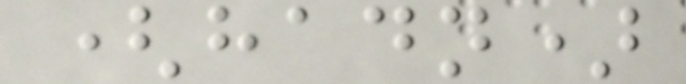(hadn)
